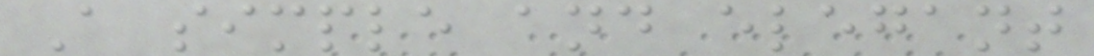A simple and elegant
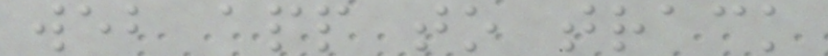web app to track
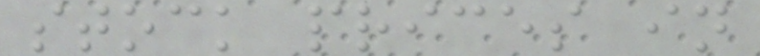stock prices in
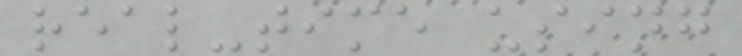real-time using
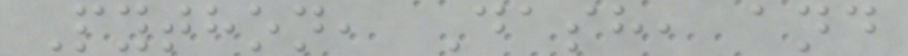Python, Dash, and
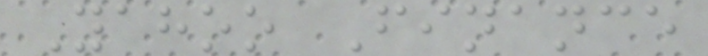Yahoo Finance
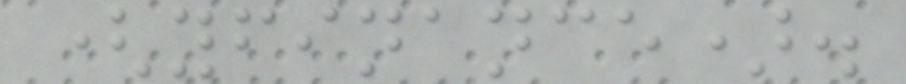(yfinance).
